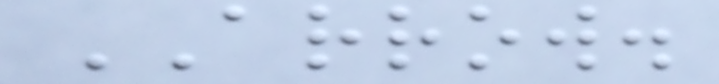ARROW.
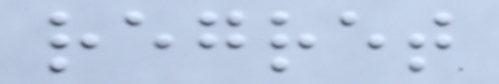regret
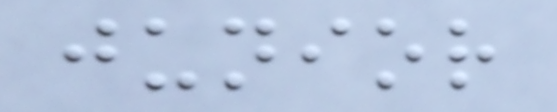junior
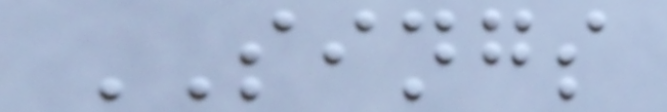SINGS
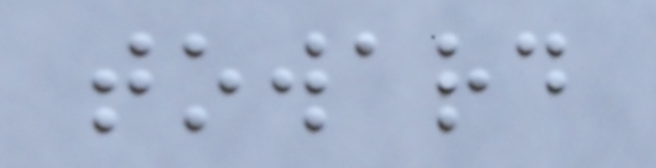toward
